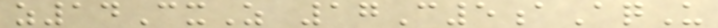z14CxZ 17C5aAqU
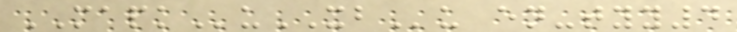MAPKuXBu en-tyy4
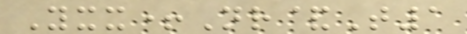Yxx+Nr&T1
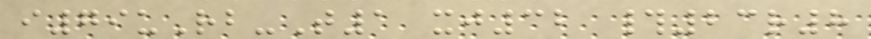i79uRb-T1 xj32 #23r8
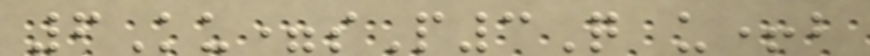6Ku=sP3Q u+b
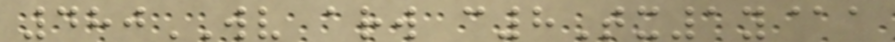480WV arw c8Tx1y@a
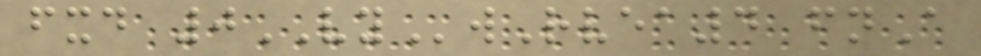fxd 0VYwRvea4 fnA
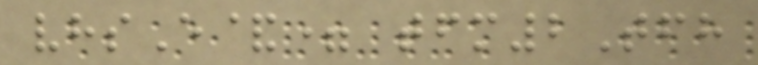vhsE&= tfm2Tfh
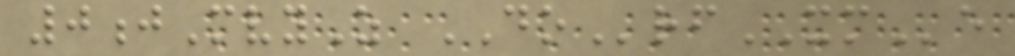0jMvyZ DOrfXMe
